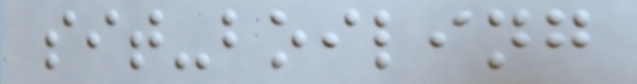sit-boiling
